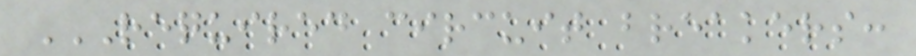REQUIRED CIRCUIT BREAKERS:
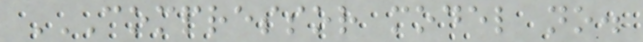COMPRESSOR MODEL NO.
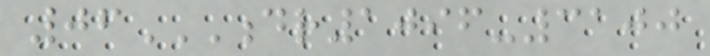06DR1096-3100
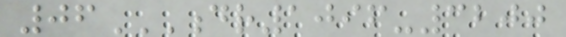06DR1096-3200
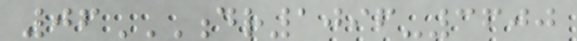06DR1096-3600
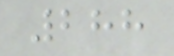288
